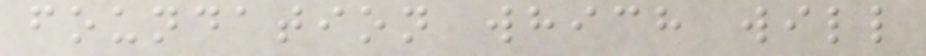foundation which will
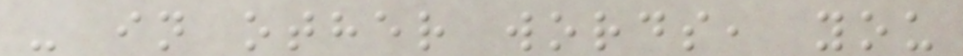- in other words, you
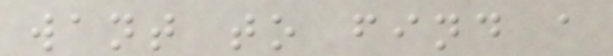want to find a
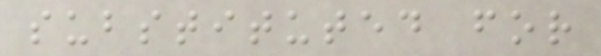substituted for
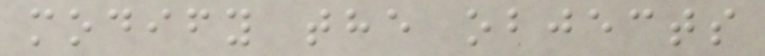modify the objects
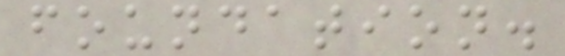foundation.
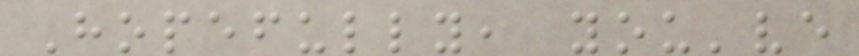Hopefully, you've
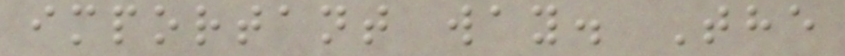important way. The
